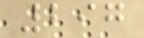297
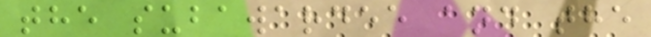the subawardee and the
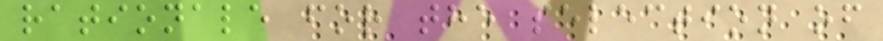rationale for the selection of
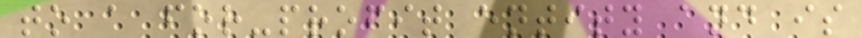to a for-profit entity and is
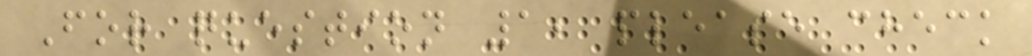For question 1, please check
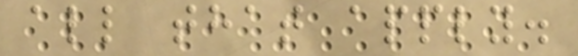all that apply.
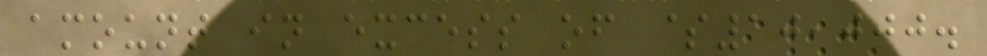amount in excess of $10,000.
